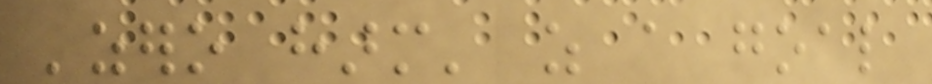'zero harm' as a goal
